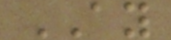AY
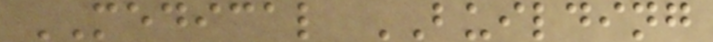MEDICAL BUILDING
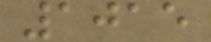1015
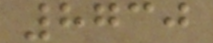8730
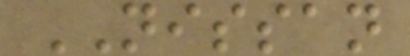NISSAN
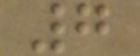7
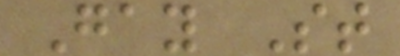Gay St
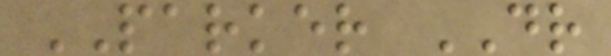PARKER DR
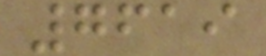7619
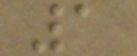1
